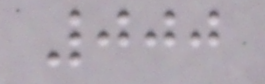000
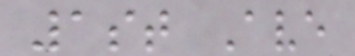1st Ave
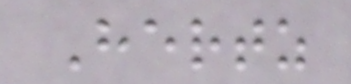Hertz
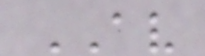AV
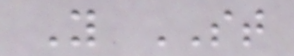Y ST
